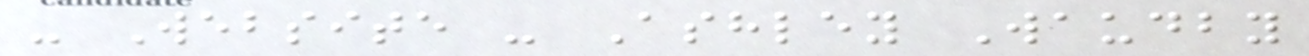- Website - Ashley Waudby
